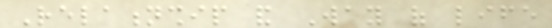Relationship and Way of life
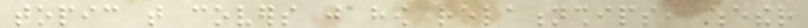topic that covers just how relationships, whether
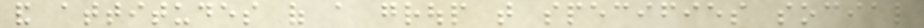and attitudes of a group that specifies social
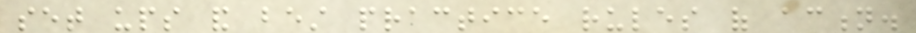set ups and best practice rules of action.
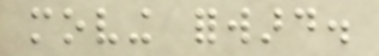moving forward.
